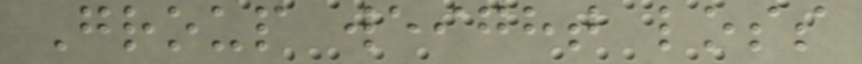Group weight loss
